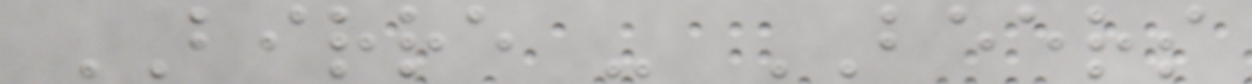BIRRE - BEERS
